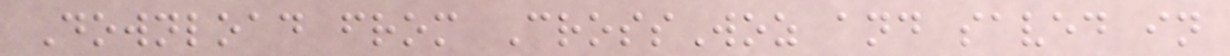Download from CrossWoz and saved in
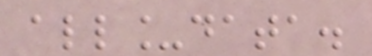all_data.
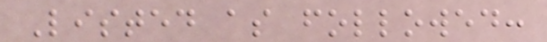Listed as followed:
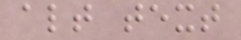alt text
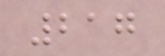217
